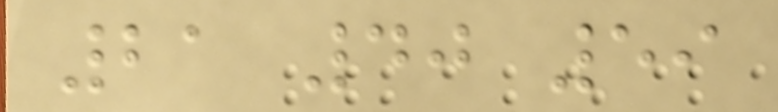21 40 59
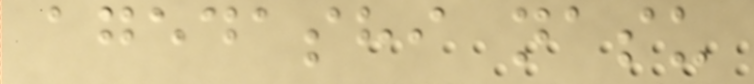agedashi nasu
